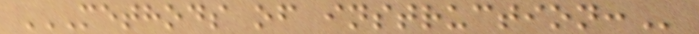METHODS OF INSTRUCTION:
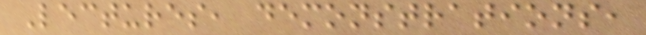Lectures, demonstrations,
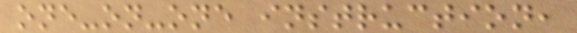one-on-one instruction,
